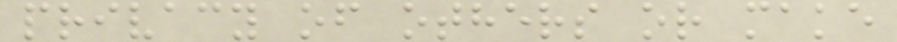privacy of others or make
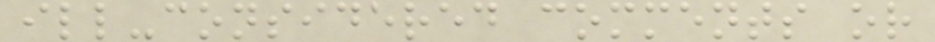ill-considered comments or
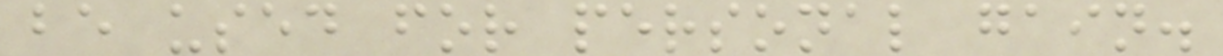be used for personal gain.
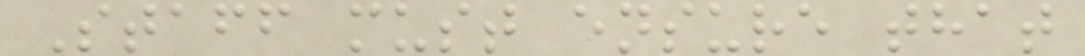Staff must ensure that
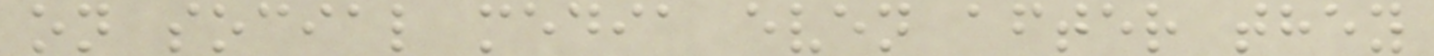on social media even after they
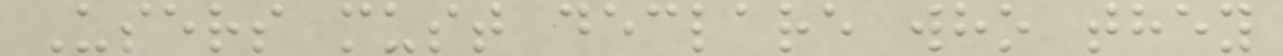Users must declare who they
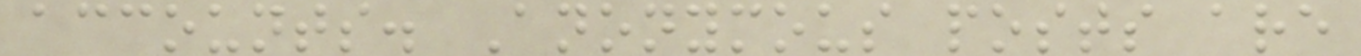accounts. Anonymous posts are
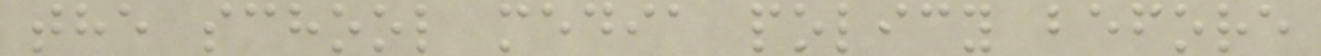the school media policy before
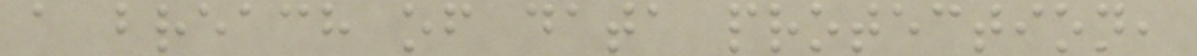a breach of data protection,
